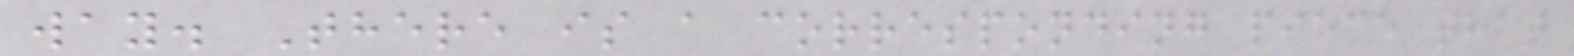way. There is a corresponding piece that
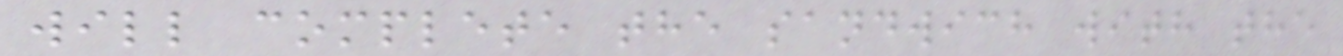will complete the sandwich with the
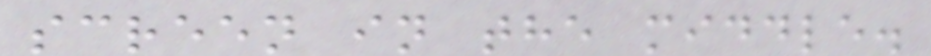screen in the middle.
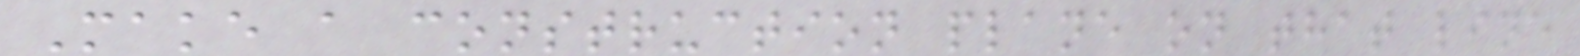Make a construction plane on that line
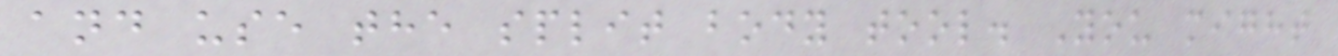and use the split body tool. You might
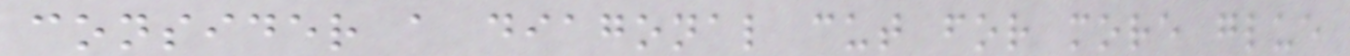consider a diagonal cut for more glue
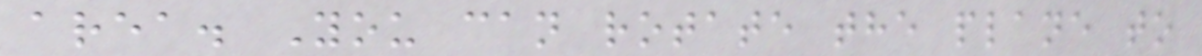area. You can rotate the plane to
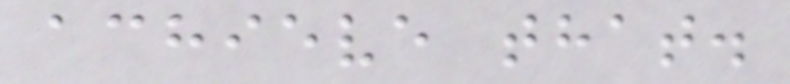achieve that.
